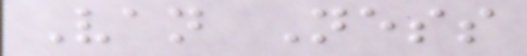Van Ness
